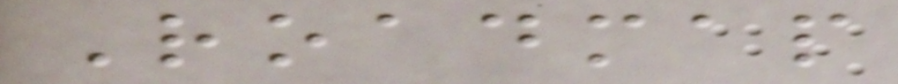Roadmap
